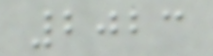2023
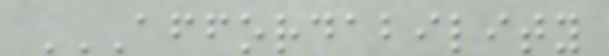AFFORDABILITY
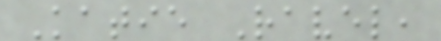Katie Ravel,
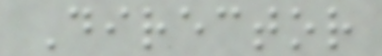Director
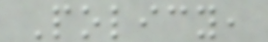Policy,
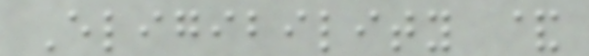Eligibility &
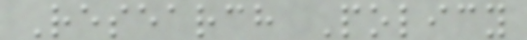Research Policy
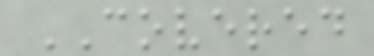COVERED
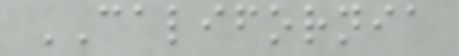CALIFORNIA
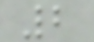2
